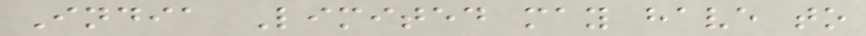India Limited may have to
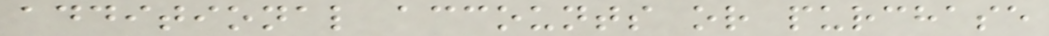additional accounts or purchase
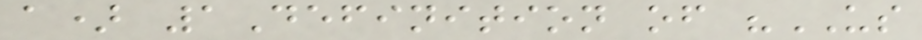a) 1Definition of "US
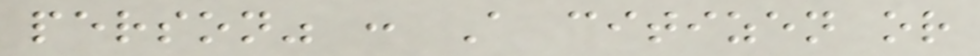person" : A citizen or
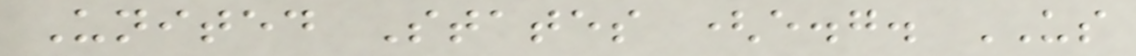United States (e.g. US
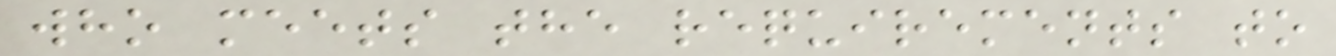who meets the requirements to
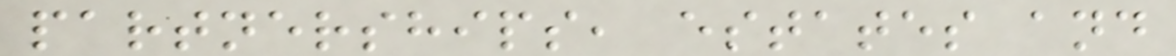partnerships, estates and
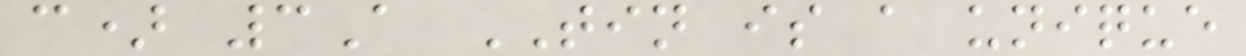c) 3A TIN is a unique
